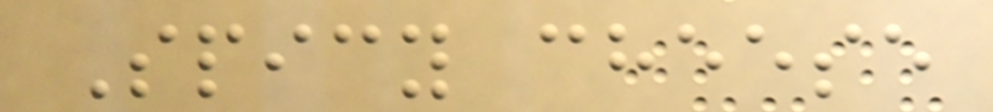Spicy cheese
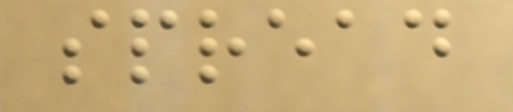spread
